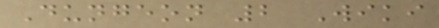Dungeon 2 Wiki
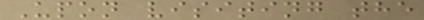Upon visiting the
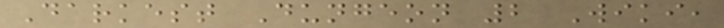Darkest Dungeon 2 Wiki,
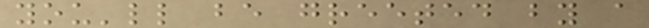you'll be greeted by a
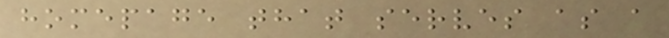homepage that serves as a
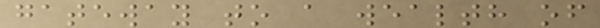gateway to a wealth of
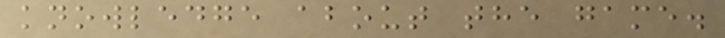knowledge about the game.
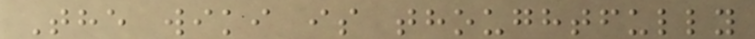The wiki is thoughtfully
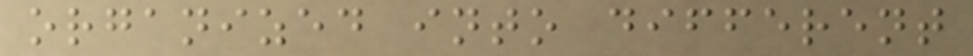organized into different
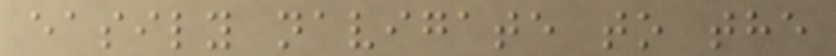easily navigate to the
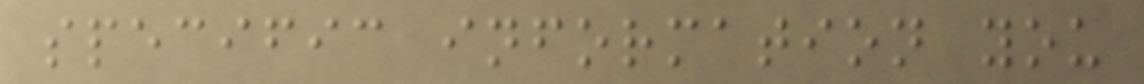specific information you
